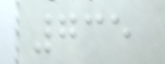735
